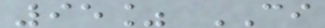95% CI
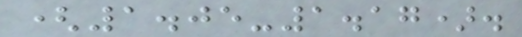(1.05-1.17).
